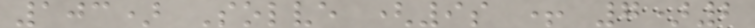103) Solve (9s + 7)2
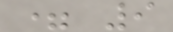= 9
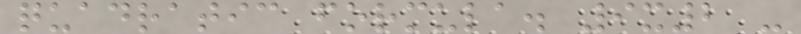quadratic formula. 9x2 -
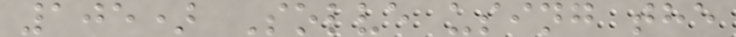105) Solve using the
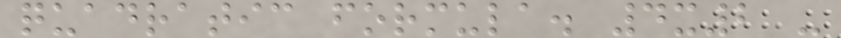quadratic formula. 4x2 -
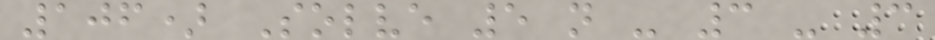106) Solve 5 n - 3 - 3
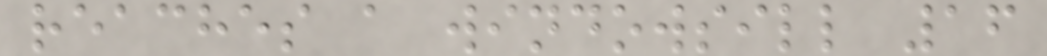reaches a windowsill 16
